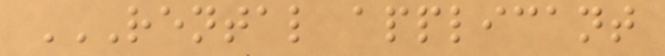RENTAL APPLICANT
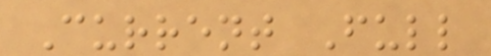Current Full
